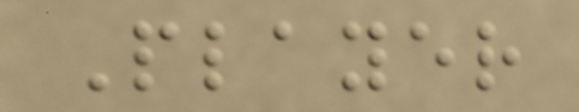Player
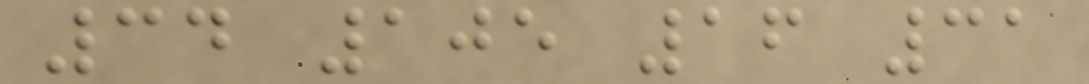34 105 16 31
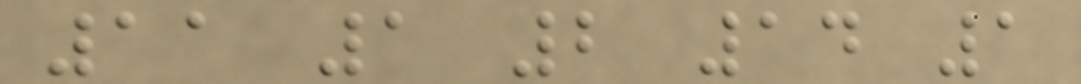11 1 2 14 1
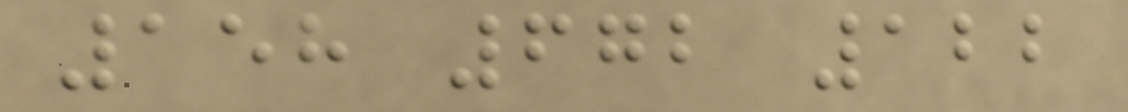158 672 122
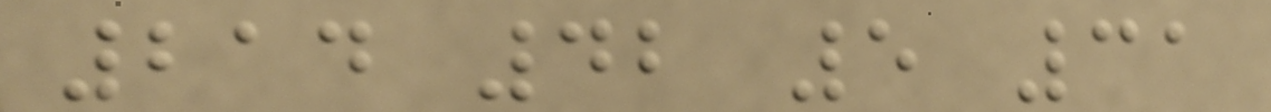214 42 5 31
